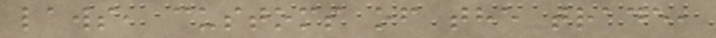laws, customs of the trade,
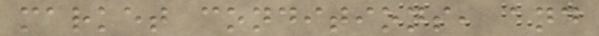market conditions, and
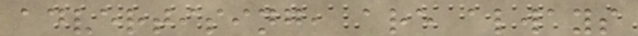advertising, are always
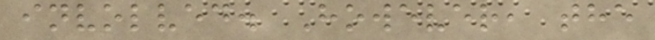involved. However, the
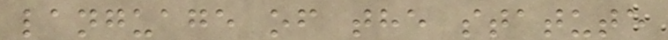language of the statute
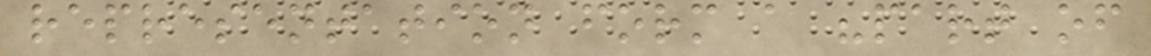representation form a "part of
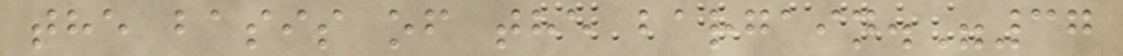the basis of the bargain."37
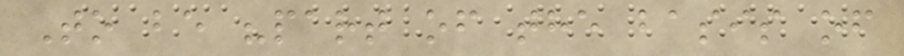To be "part of the basis of
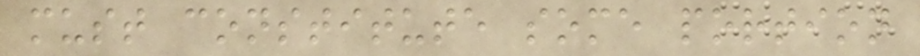must constitute some portion
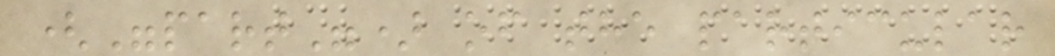("part") of the particular
